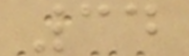34
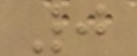0
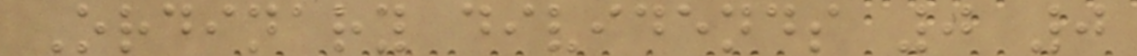Ordinary dividends 0 0
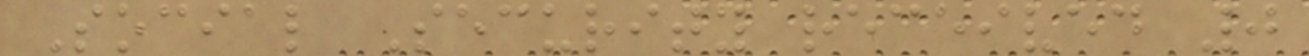Social Security received 0
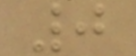0
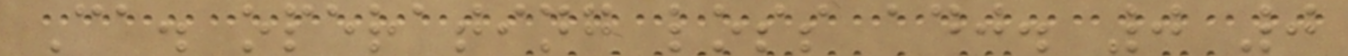Ca. operating loss adj. 0 0
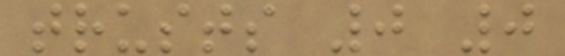trusts 0 0
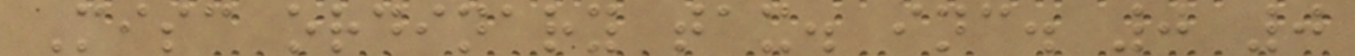Misc ordinary tax. inc. 0 0
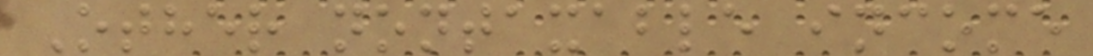Other nontaxable income
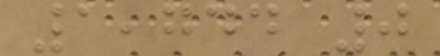1,744 0
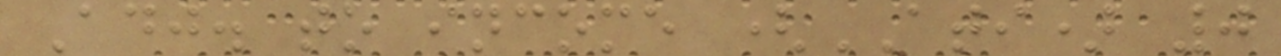Adj. to income (ATI) 0
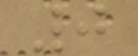0
